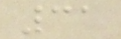31
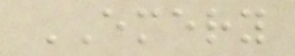EMERY
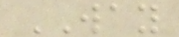WAY
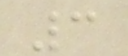3
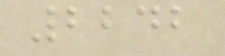2242
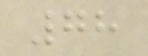78
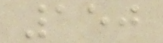150
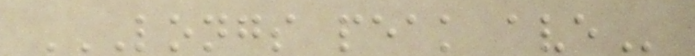LONGS PEAK AVE
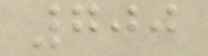700
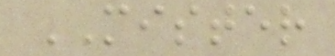MISTER
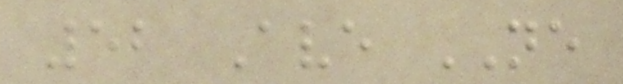52 Ave NE
